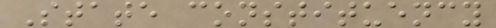State constituency
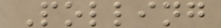Polling
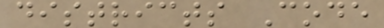districts Code
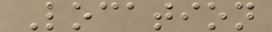Location
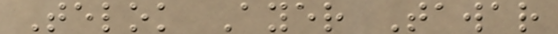Telok Ayer Tawar
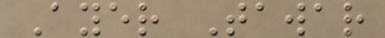Ayer Tawar
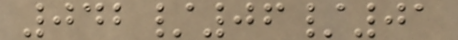042/06/01
